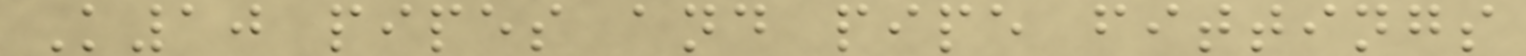K10 pipes and pipe fittings
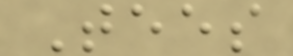Tees
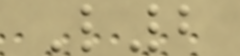L2
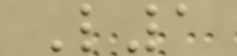L1
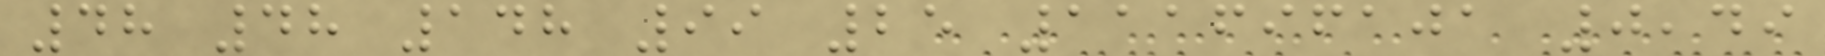48 48 148 99 25 111696101 0,49
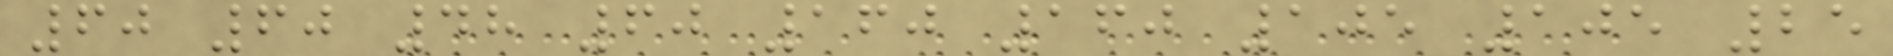60 60 48 60 160 160 105 105 25
